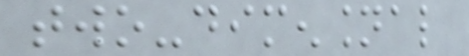two-dimensional
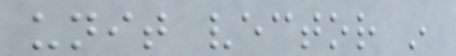unit vector in
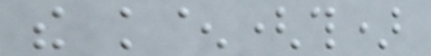the k^(th)
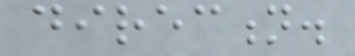direction.
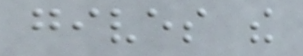gives the
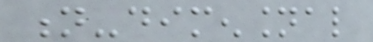n-dimensional
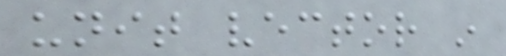unit vector in
